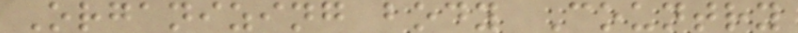Organizing body Country
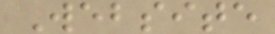Website
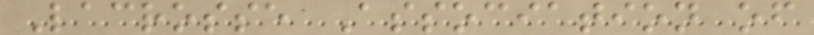Lacrosse Association of
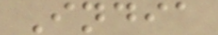India
